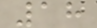18
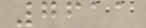7611
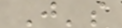J's
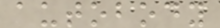autobody
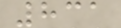831
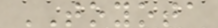TOYOTA
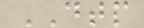DTP
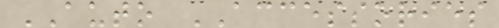AUTO ACCESSORIES
